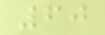60
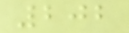202
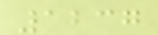1237
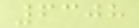6308
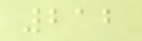212
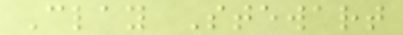Clay Stewart
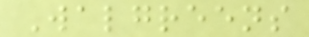Walgreens
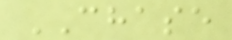CHASE
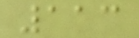113
